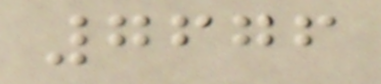7676
